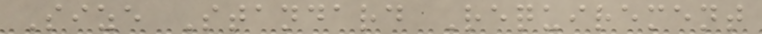Size Standard Requirement
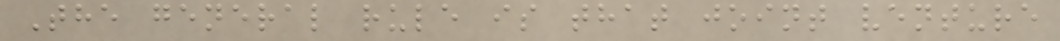The general rule is that joint venture
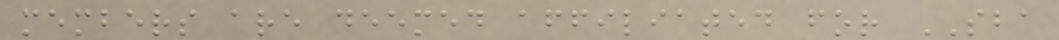members are deemed affiliated for SBA
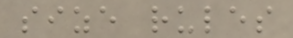size rules
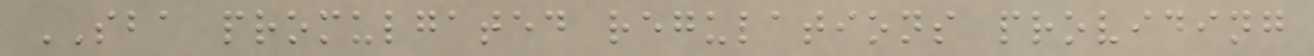SBA promulgated regulations providing
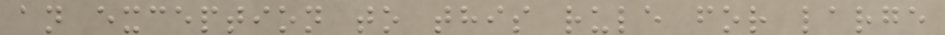an exception to this rule for large
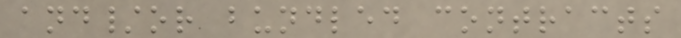and/or bundled contracts
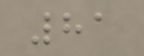81
